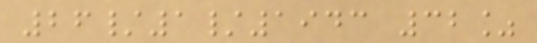26/1/1943 32%
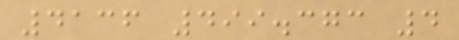4136 499.373 4
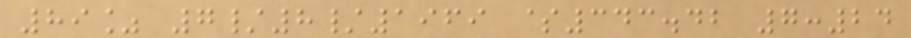89% 7/8/1969 $343.42 7:24
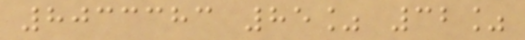8033383 85% 32%
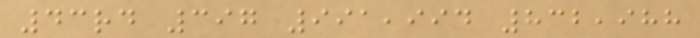43rd 397 991,994 832,988
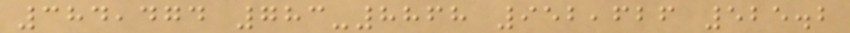384,474 783-8868 952,626 525.2
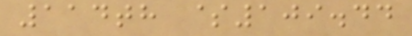114th $109.44
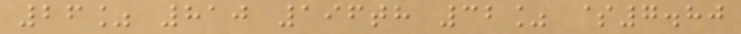26% 810 196th 32% $7.80
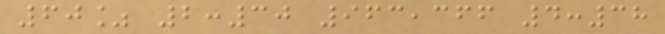60% 2:30 963,366 4:38
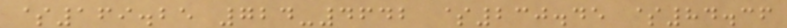$169.25 724-4642 $230.45 $84.36
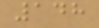148
